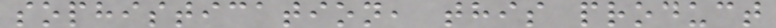sophistication, this product
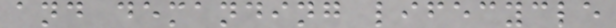and demanding lifecycle
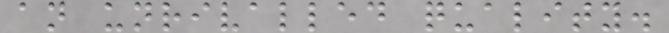an unrivalled quality.
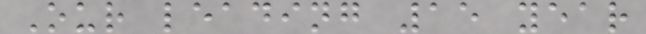Our leading 15 year
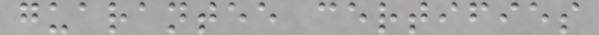guarantee certifies
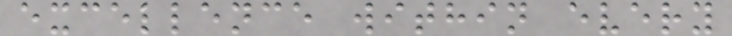excellence within every
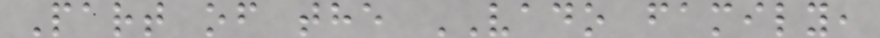Part of the VADO family,
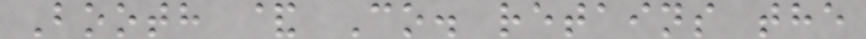Booth & Co. retains the
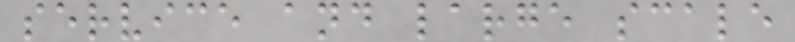service and large scale
